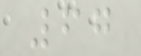67
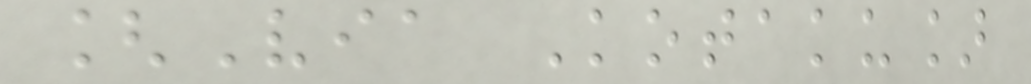[Via Kotaku]
